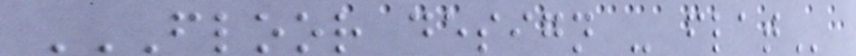FLOOR DESIGN - FLAT
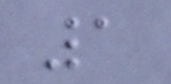1
